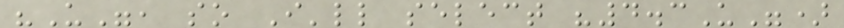"U", so I'll select "4.3U")
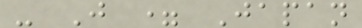- J = Japan
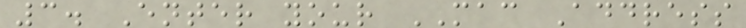3. Enter your MAC Address
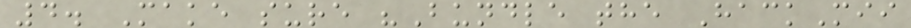4. Make sure "Bundle the HackMii
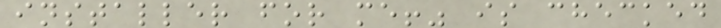installer for me!" is checked
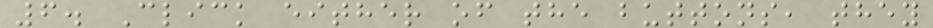6. Click either of the buttons, they
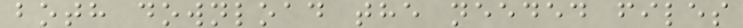both download the needed files
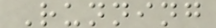Running
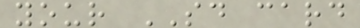your SD card
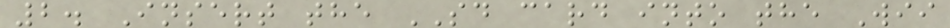2. Insert the SD card into the Wii
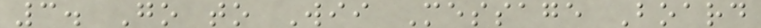3. Go to Wii Message Board
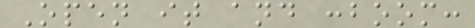Open it and :boom:
